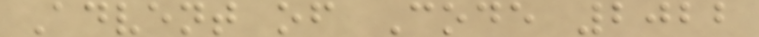Advent of Code 2022
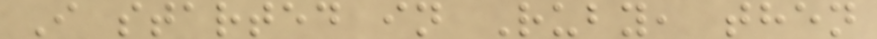I started in Ruby, then
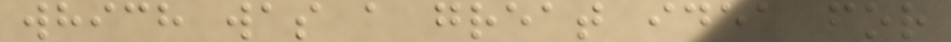which was a great idea for
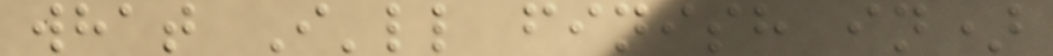what I'll finish in)
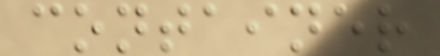container
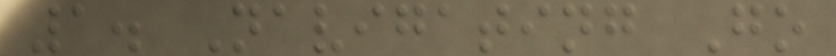1. Navigating Go
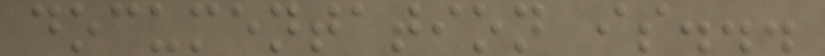documentation is...
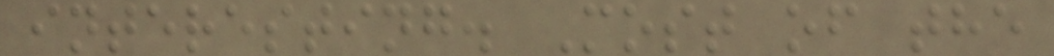interesting. Most of the
